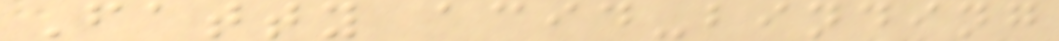Fatty acid-binding
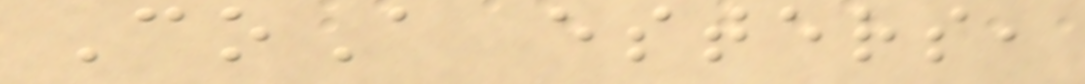CoA esters,
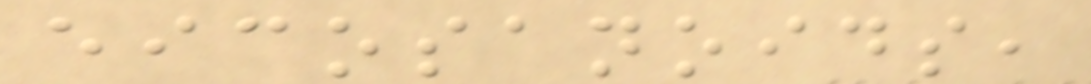eicosanoids,
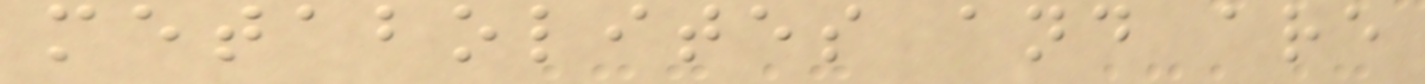metabolites and are
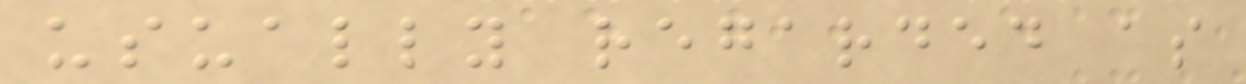usually regarded as
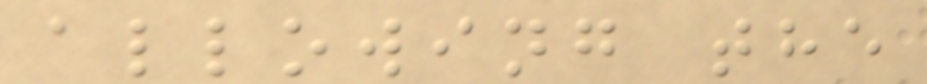allowing the
